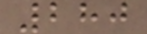280
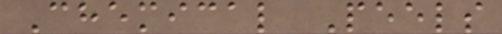Chemical Peels
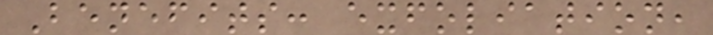Benefits: exfoliation,
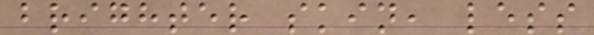brighter skin, less
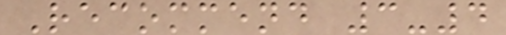Recommend 3-4
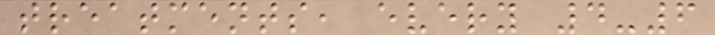treatments, every 4-6
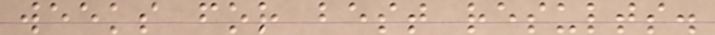weeks for best results.
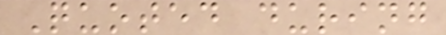Quoted during
